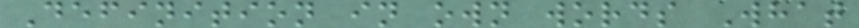Definition in own words What
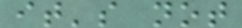it's not
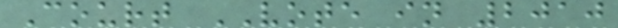Court VOTE in 2010
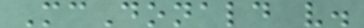McDonald v.
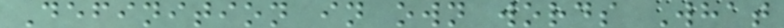Definition in own words What
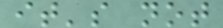it's not
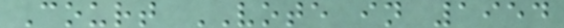Court VOTE in 1954
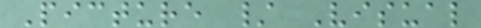Picture / Visual
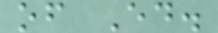of Ed.
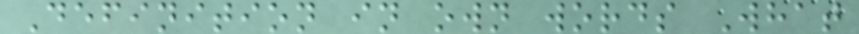Definition in own words What
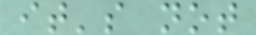it's not
